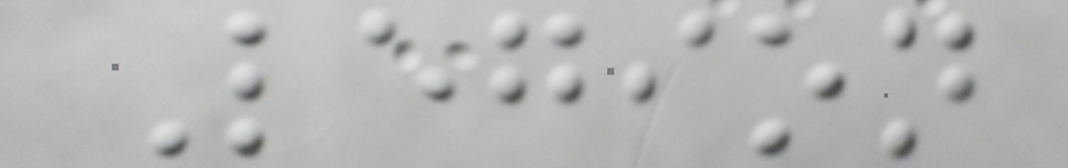Legion
